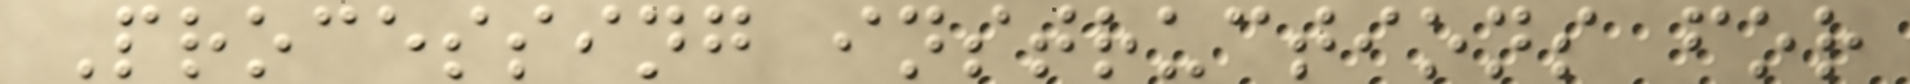Processing instructions for
